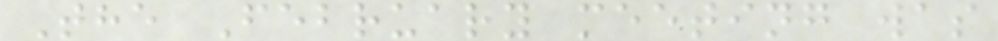The February meeting was
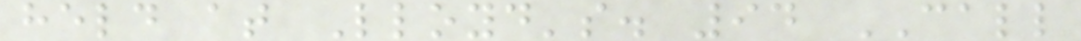held at Lloyd's. 94 CALL
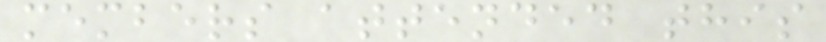members attended this
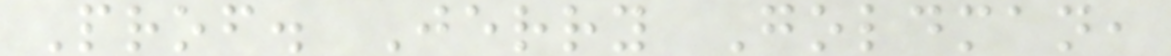Prof. Jerry Goldman,
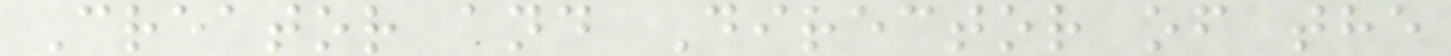Creator and Director of the
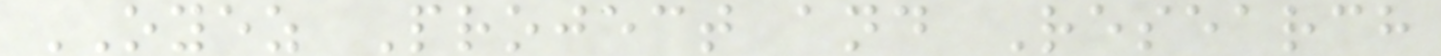OYEZ Project and Research
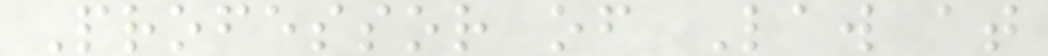Professor of Law at
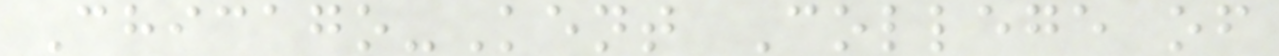Chicago-Kent College of
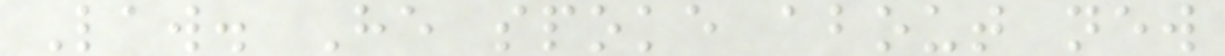Law. He spoke about new
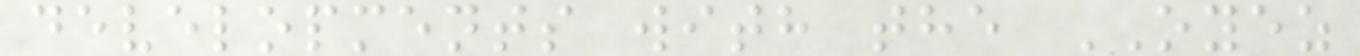developments with the OYEZ
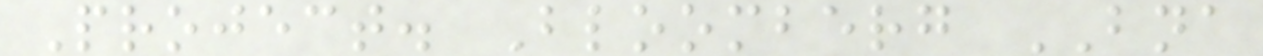Project. Bloomberg BNA
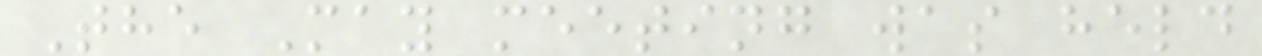The May meeting was held
